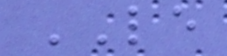LE
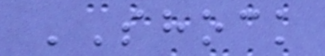SHOCK
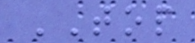TOP
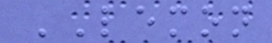LEMON
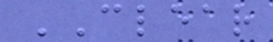CLEAR
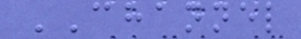CHANNEL
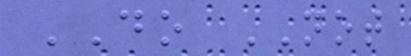DO NOT
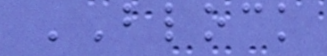BLOCK
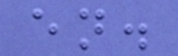en.
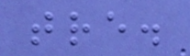tre.
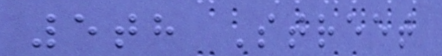5th Street
